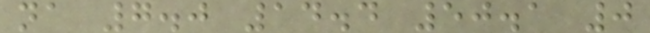na 7.0 14.4 50.1 0
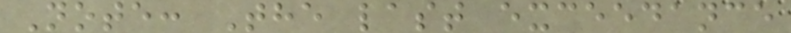Note: The last exceedance
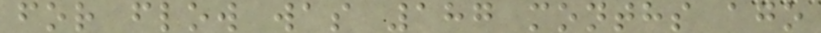for flow was 187 months ago
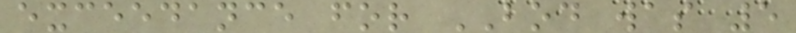exceedance for BOD was 5
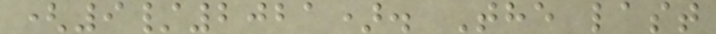(9/2021). The last
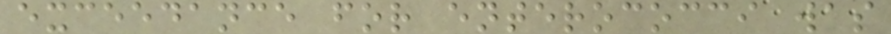exceedance for enterococci was
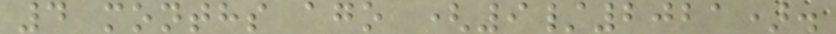4 months ago (9/2021).
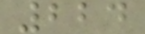224
